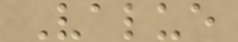Value
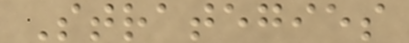Strategies
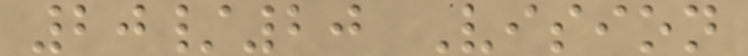20/20 Vision
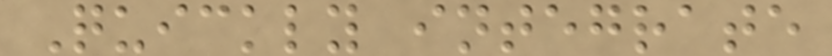Quickly integrate
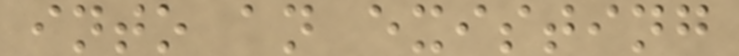into an existing
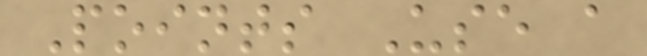Points Use a
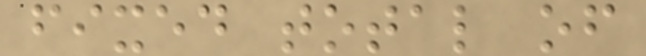fixed total of
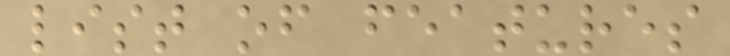list of features
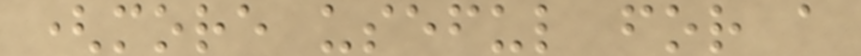(more useful for a
